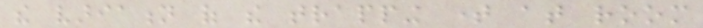the variation of the trapping time at room
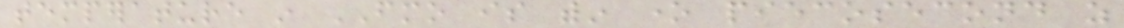temperature in FMO is within one piecosecond as
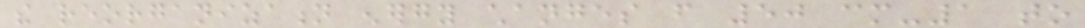the reorganization energy changes from 50 cm-1 to
